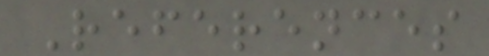References
